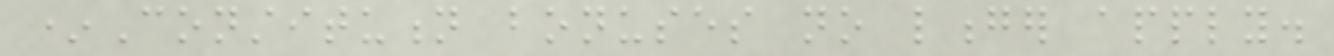*Constitution bonuses no longer apply.
